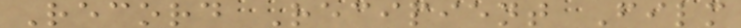Record Recipient Film
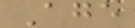Age
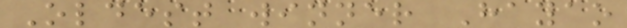Oldest winner Hayao
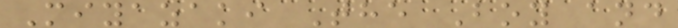Miyazaki The Boy and
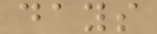days
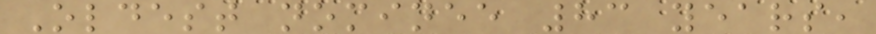Oldest nominee 83 years,
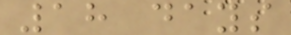18 days
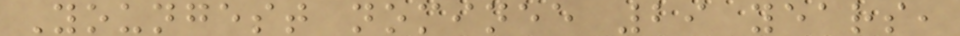Youngest nominee 29 years,
